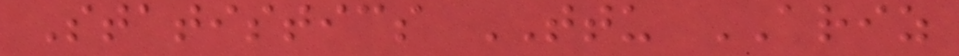Statistics TTU ARIZ
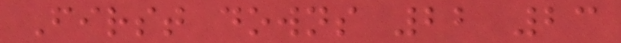First downs 22 23
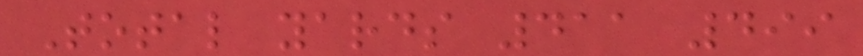Total yards 411 499
